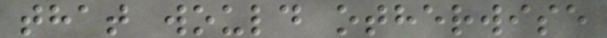that would otherwise
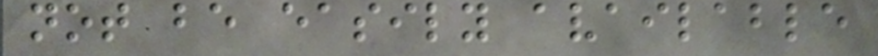not be easily available
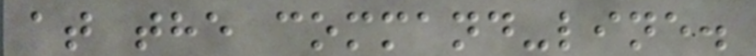at the command-line.
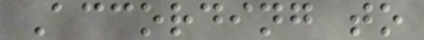According to
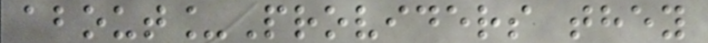about_Providers they
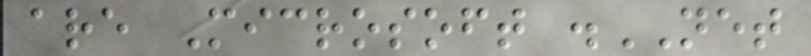are Microsoft .NET
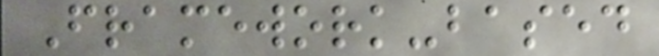Framework-based
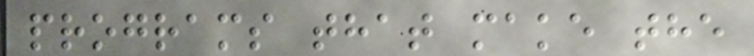programs that make the
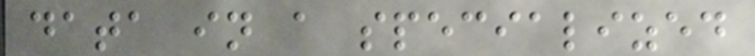data in a specialized
